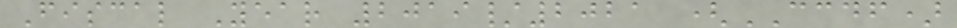Fiscal Year 2019/2021 (CCDF)
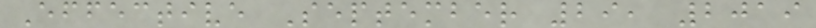Effective September 29, 2019
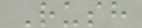Rush
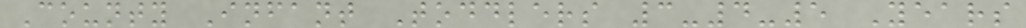County Infant Toddlers 3-4-5 Years
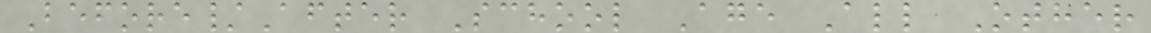Before/After School Age All Other
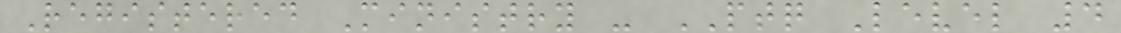Registered Ministry - PTQ Level 4
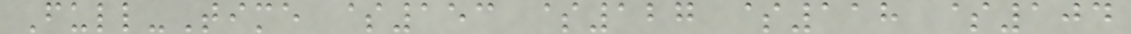Full-Time $153 $127 $118 $104
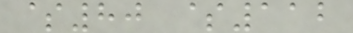$80 $112
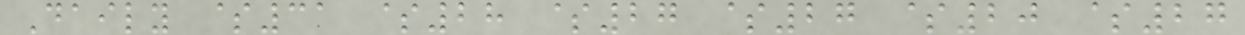Daily $31 $28 $27 $27 $20 $27
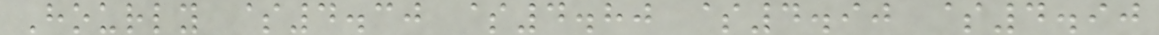Hourly $4.30 $4.80 $4.90 $4.90
